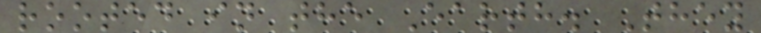rooted in the Earth. They
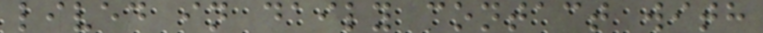lived in daily contact with
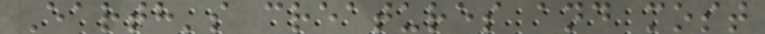Earth's creatures and most
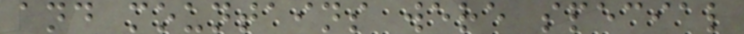and mountains were special
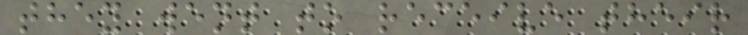they went to receive their
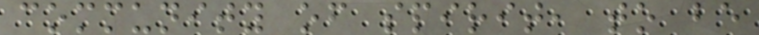community of spirit, to be
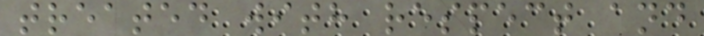treated with respect and
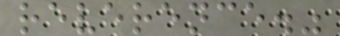reverence."
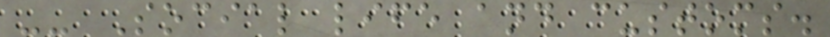-- Social life and customs.
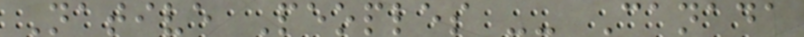Native Peoples -- Canada
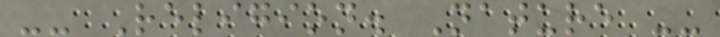-- Religion. Nature --
